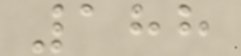188
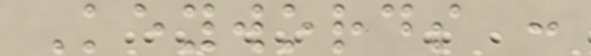Keywords :
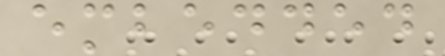embedded
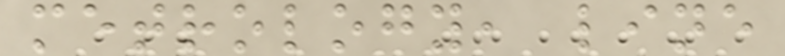metrology, line
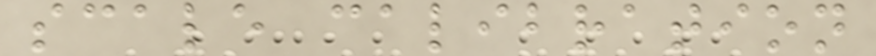scale calibration
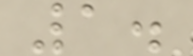1.
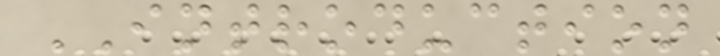INTRODUCTION
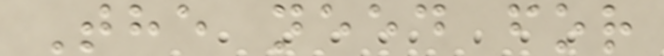The need for
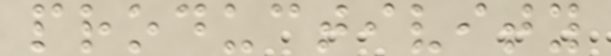productivity
